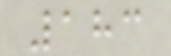183
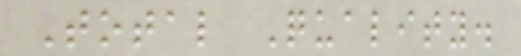Total Quality.
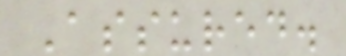Assured.
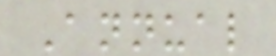Annual
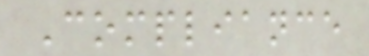Compliance
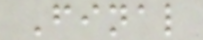Final
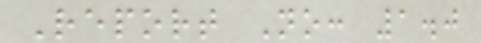Report No: 1.0
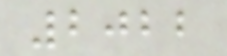2022
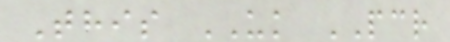This UK PCR
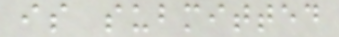is submitted
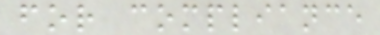for compliance
